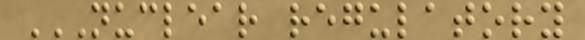NUCLEAR REGULATORY
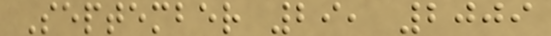September 29, 2009
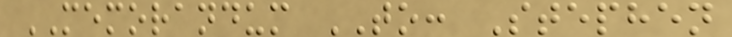MEMORANDUM TO: Stephen
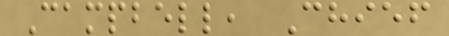Campbell, Chief
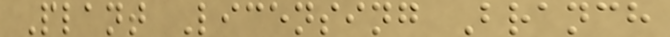Plant Licensing Branch
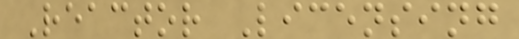Reactor Licensing
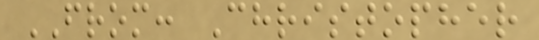FROM: Christopher
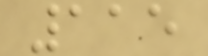115
